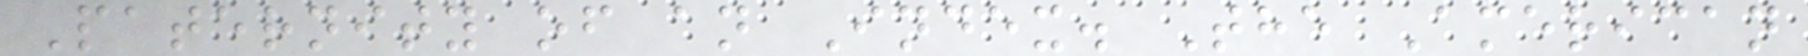Paternity of an Index. The American
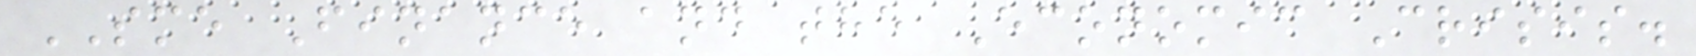SME Finance and the Economic Crisis.
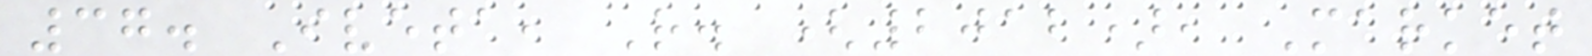37. Iveta, R. (2012), Market
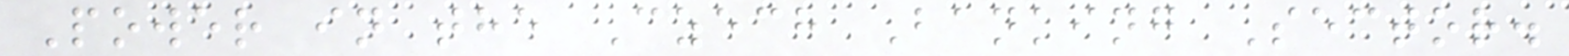Power in the Czech Banking Sector.
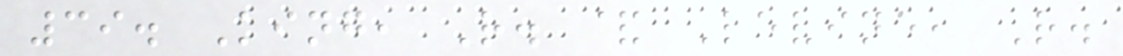39. King, R. & Levine, R.
